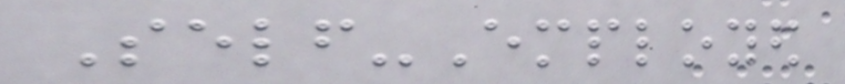Self-Employed
